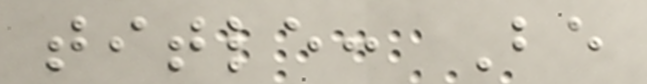title: Be
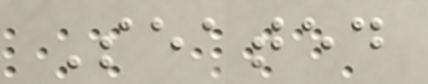Seated
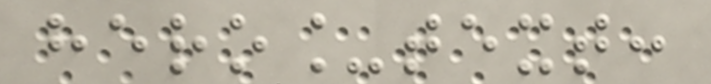hero_text:
